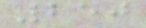250
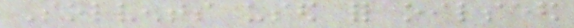Solvents used for oilseed
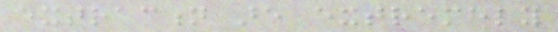extraction are extremely
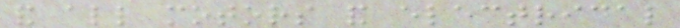and all motors and electrical
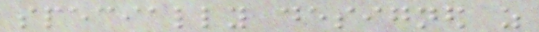specially designed as
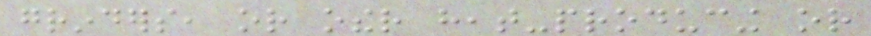grinders, or other heat-producing or
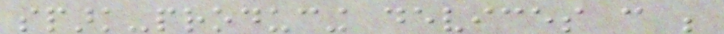spark-producing devices can be
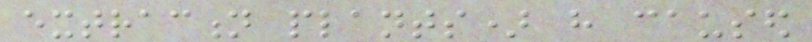extraction plants) have caused
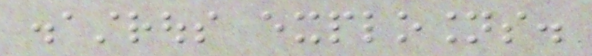disastrous explosions.
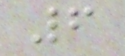6
